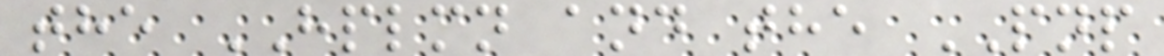the HPLMN and the PNP
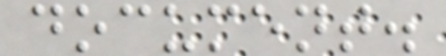document.
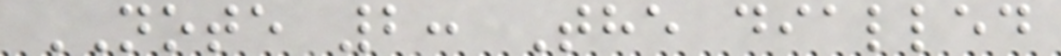NOTE 2: The dialled
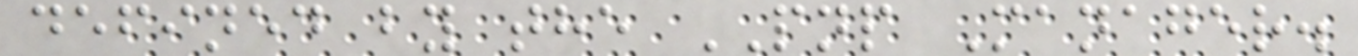defined by the PNP Manager.
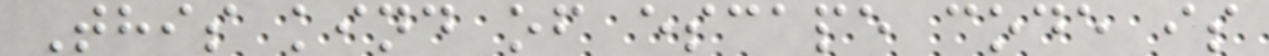This kind of escape code is
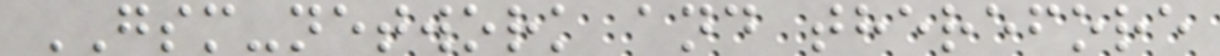GSM-network and therefore
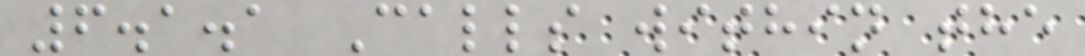6.1.1 Calls within the
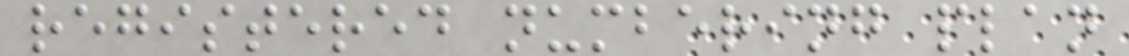registered numbering plan
